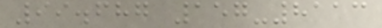99.687 157-8113
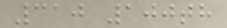310 100th
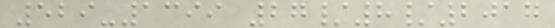529-1399 27/8/2017
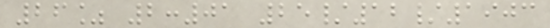26% 2:01 25/12/1903
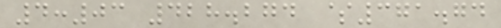4:03 428.274 $371.74
